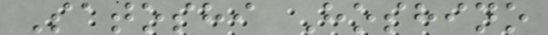Satoshi Hoshino
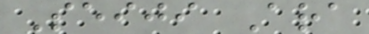Seiji Ara
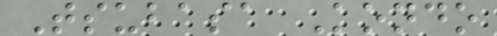Tsubasa Kondo
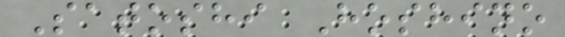Satoshi Hoshino
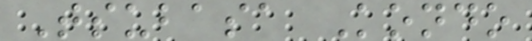Tsubasa Kondo
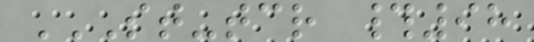ST-TCR #98
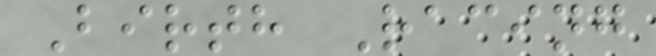Birth Racing
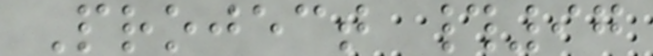Project #97
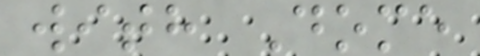with Dome
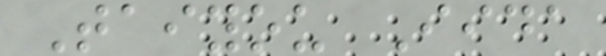Taiyou Iida
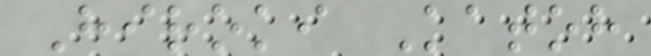Hiroki Katoh
